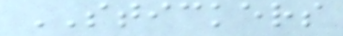STICKERS
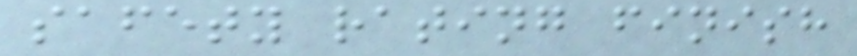safety rating finish
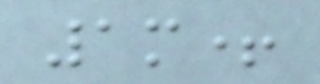1m+
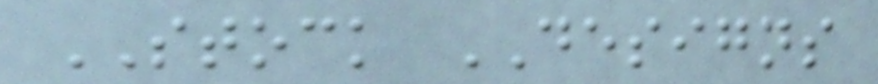STOCK DESIGNS
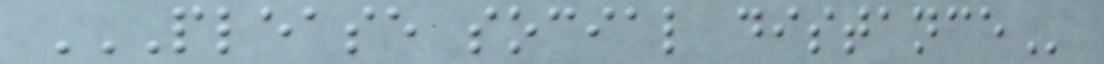PLEASE SOCIAL DISTANCE
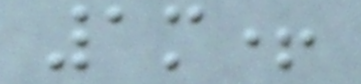1m+
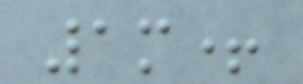1m+
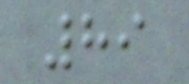89
